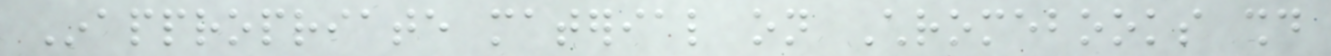Inappropriate material on Chromebooks should
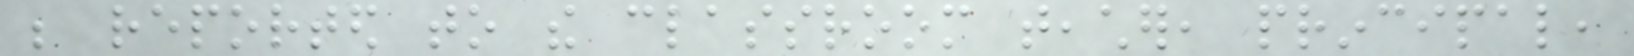be reported to the classroom teacher, principal,
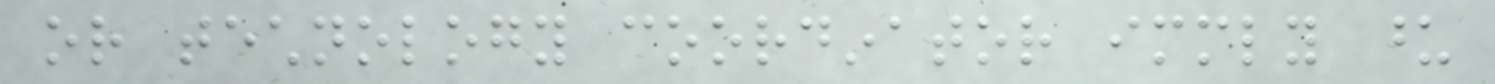or technology coordinator immediately upon
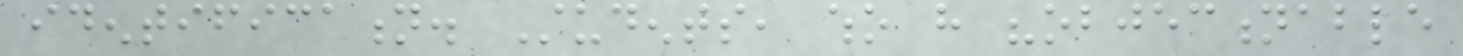identification. Students, who have "objectionable
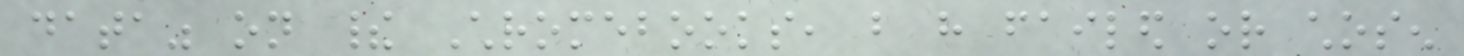data" on their Chromebooks, but have failed or chosen
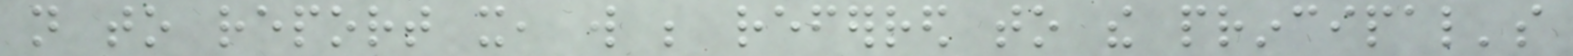not to report it, will be referred to the principal's
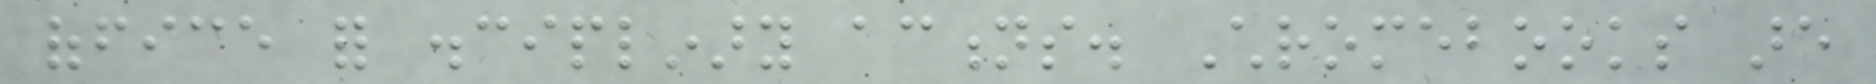office for disciplinary actions. Chromebooks are
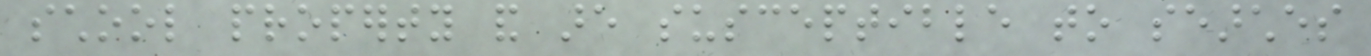school property and are susceptible to searches
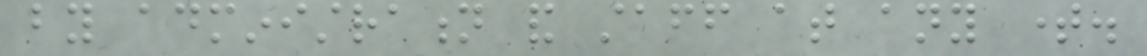by administration and staff at any time.
